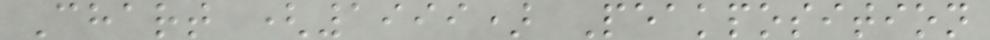Chart (1999) Peakposition
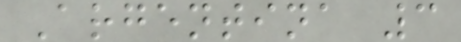Argentina 3
